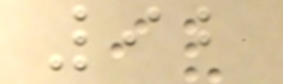92
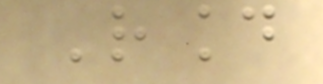Round
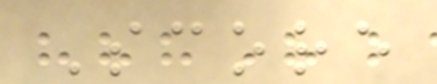Score
